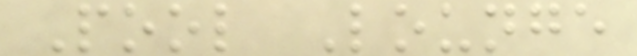Pool Lounge
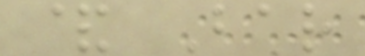& Bar
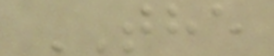THE
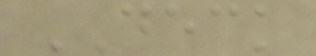DECK
